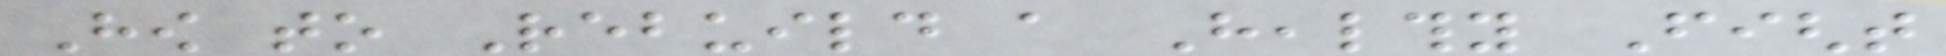How to Rebuild a Healthy Fight
